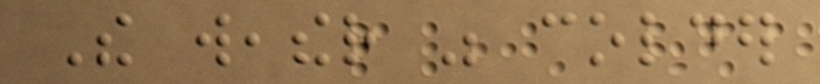The weather was colder
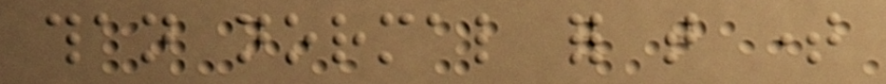than normal for that time
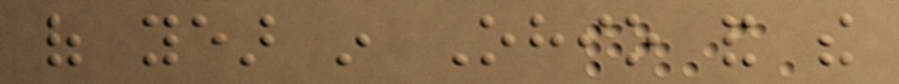of year in Ohio and the
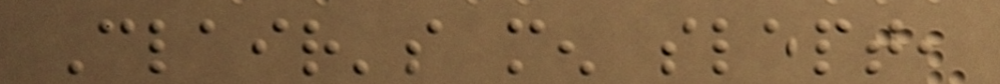Clair's men slept,
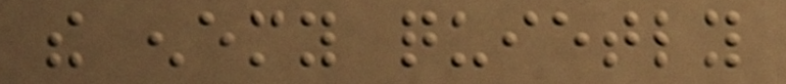the enemy quietly
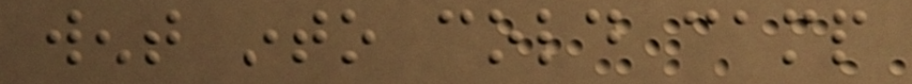went into cold camp
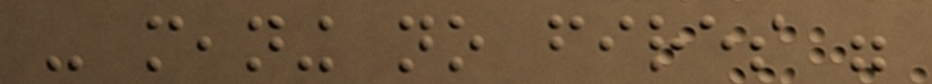- meaning no fires were
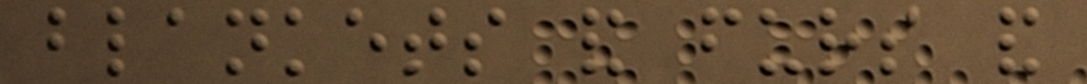blankets and furs and
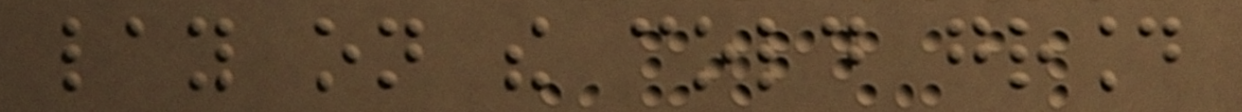lay on the cold ground
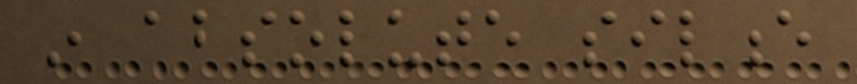in absolute silence
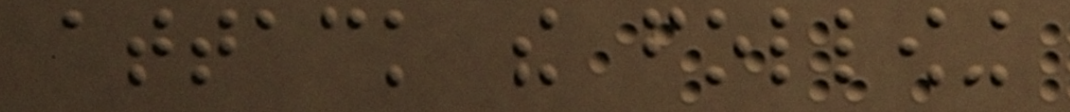attack the following
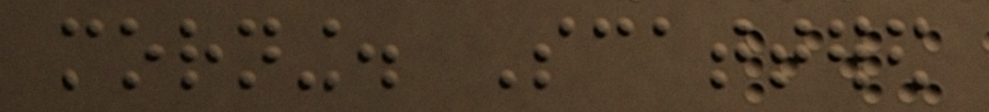morning. Scattered
